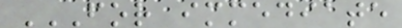FOR IMMEDIATE
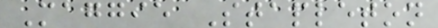Maggie Stapleton
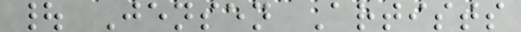| Jensen Artists
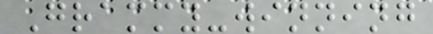Grammy-winning
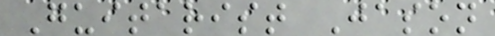Guitarist Jason
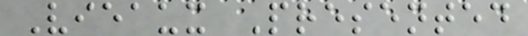Vieaux Presented
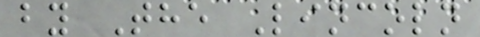by The Lincoln
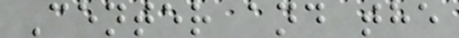Center and the
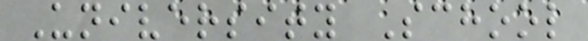University School
